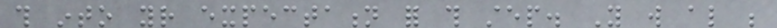this into your expectation for this step. You will also be
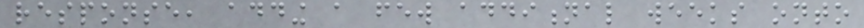response, adding a few additional weeks onto
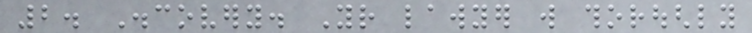2. Discovery. Your lawyer will thoroughly
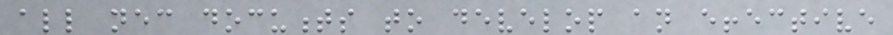all necessary documents to develop an effective
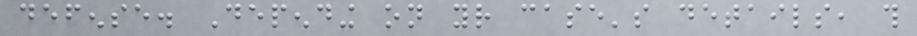defense. Depending on your case's details, this
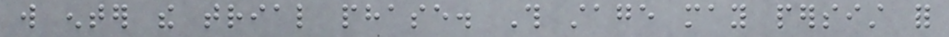will enter the trial phase. This stage may persist for
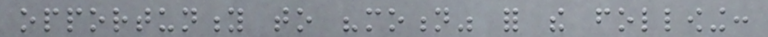opportunity to "motion" for the following:
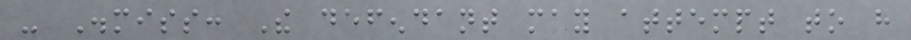- Dismiss: The defendant may attempt to have
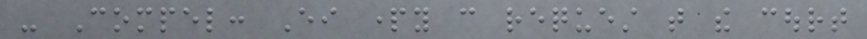- Compel: Either party can request that the court
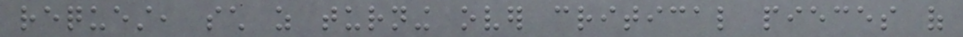request, such as turning over critical pieces of
